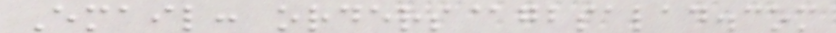Email: orders@gbsalad.com
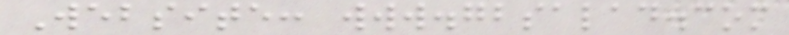Website: www.gbsalad.com
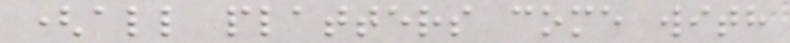(all platters come with
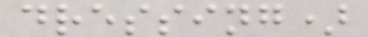dressing)
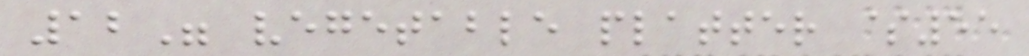12" vegetable platter $55
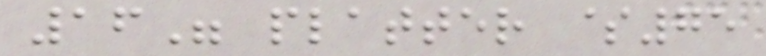16" platter $75
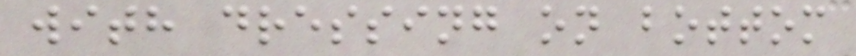with dressing on bottom
